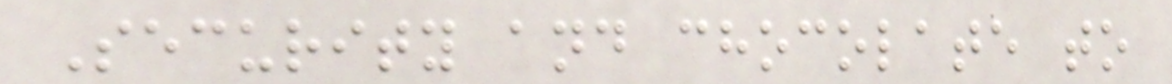Security and chocolate to
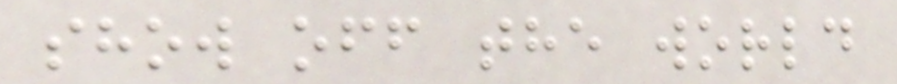show off the world
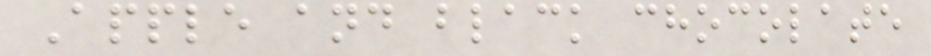Apple and black chocolate
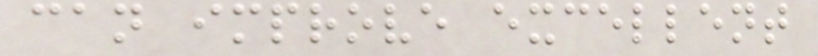can improve excellent
